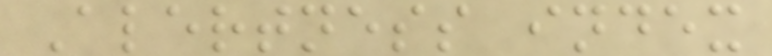Alertness index
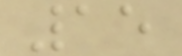15
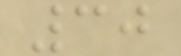30
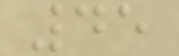45
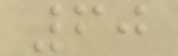60
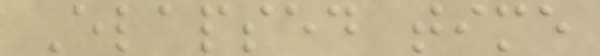Elapsed time
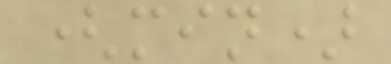(min)
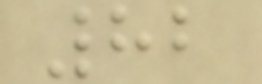82
